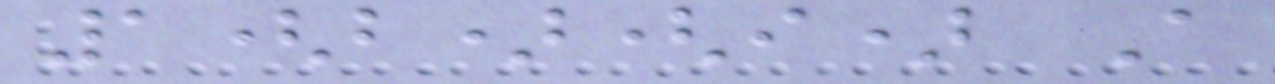1(b)(i) A
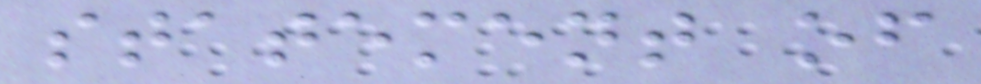statement of
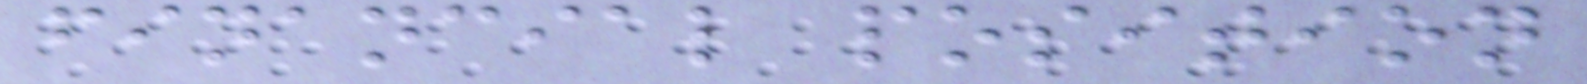financial position
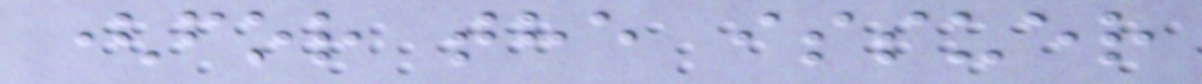(for the issuer
